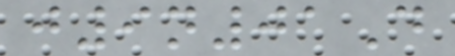j9n01D
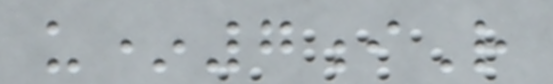u*7iR
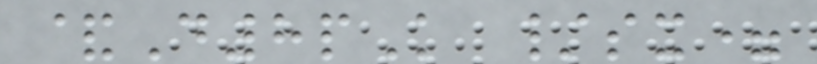&D8pK /sx=
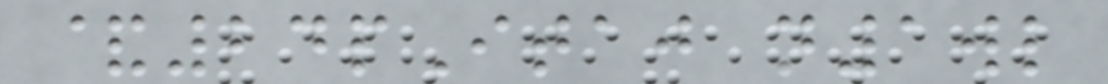&24pItaj n1wl
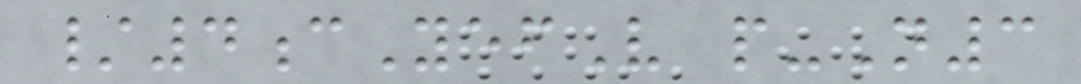/4cYefV p-N3
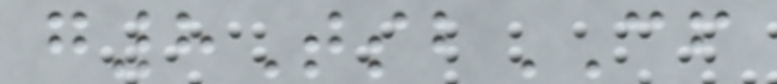g8TsbCF
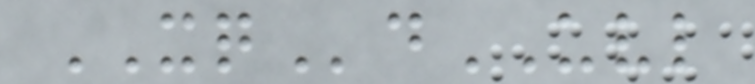XQdUVL
